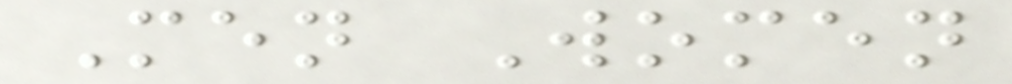Men Women
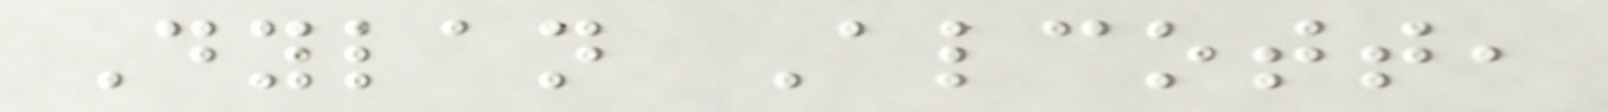Dylan Alcott,
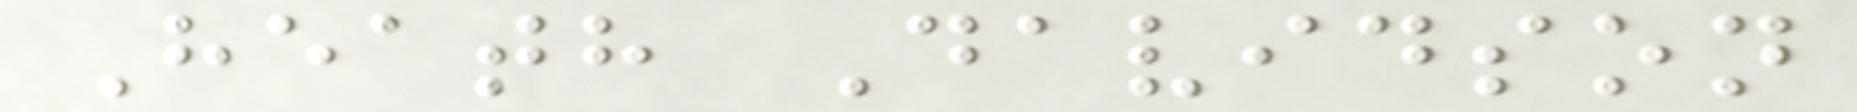Heath Davidson
